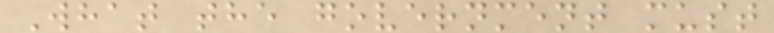What the government must
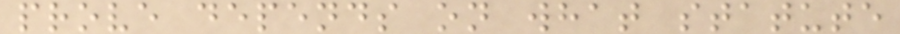prove depends on what statute
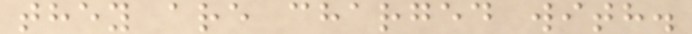they are charged with.
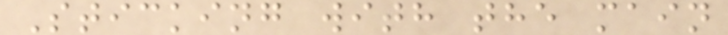Sticking with the main
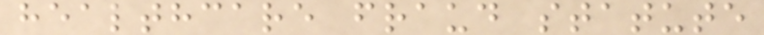healthcare fraud statute
